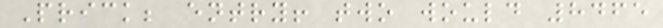Prick; entry! two would 8465
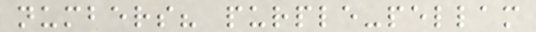numbers? purple-pellam
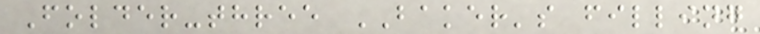Folder-three BAKER's filling
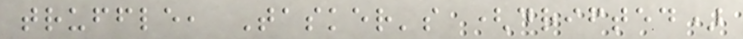truffle, Tasker's (drifted)
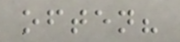often?
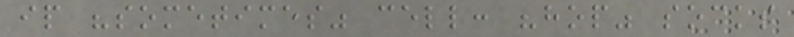ip "sometimes" cell: "hop" socks
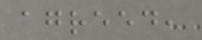agreed,
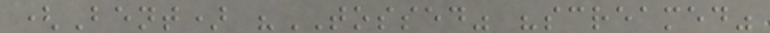(Bent) "TOSSED" "screamed"
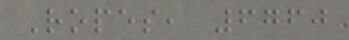Ropes, 6760
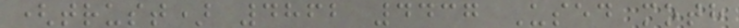(trust) 4862 4437 Used moth
